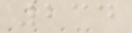234
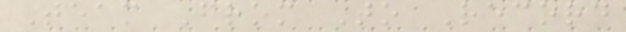Team From To Record
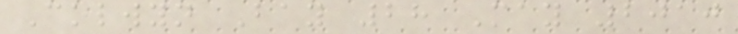Colwyn Bay 28 May 2010
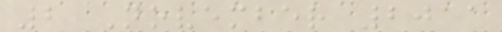2 November 2011
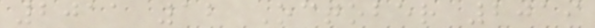2011 12 October 2019
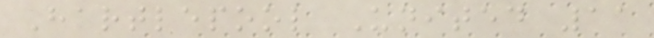Hartlepool United 11
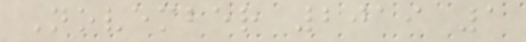November 2019 1
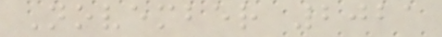November 2021
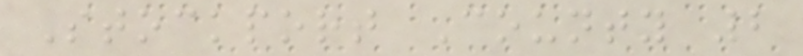Stockport County 2
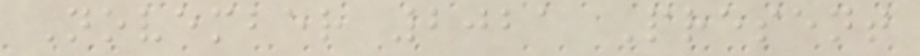November 2021 Present
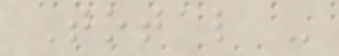Total -
